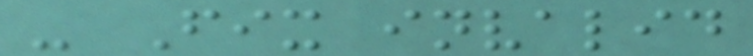- Fix invalid
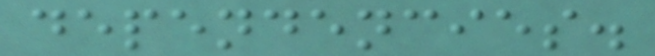dependencies.
